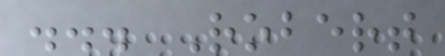... Robert
